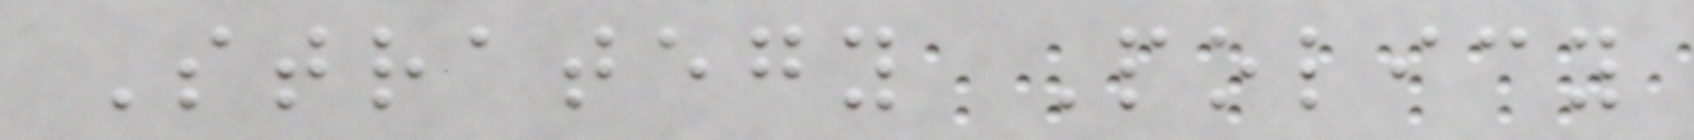Strategy Policy
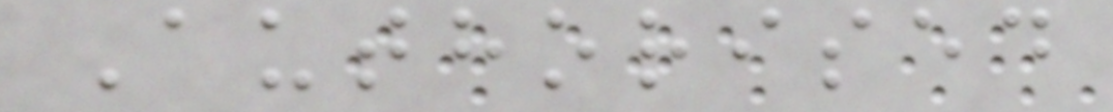Authorised
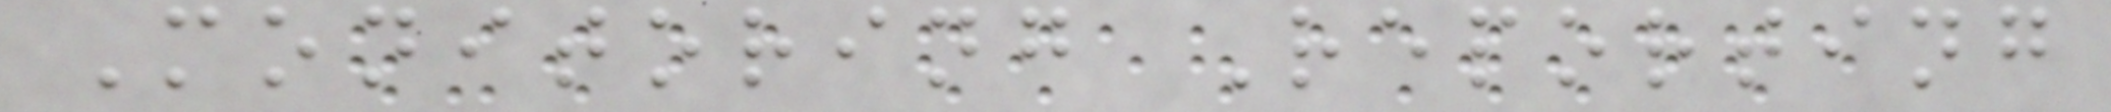Monitoring Reporting
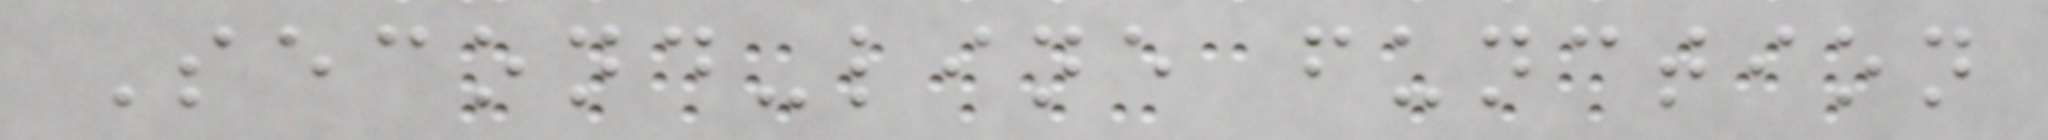Second-line function
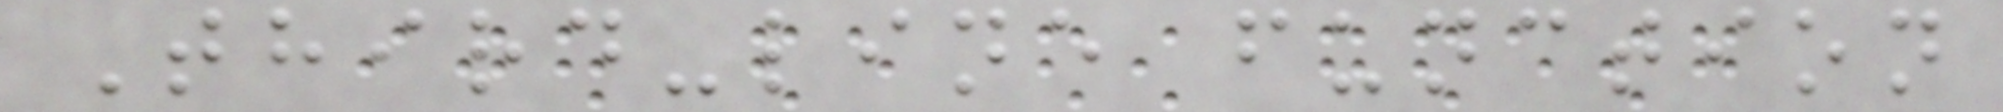Third-line function
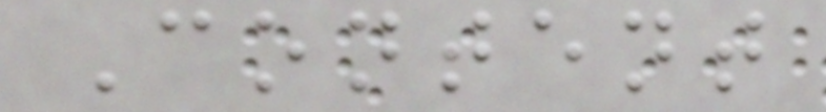Content
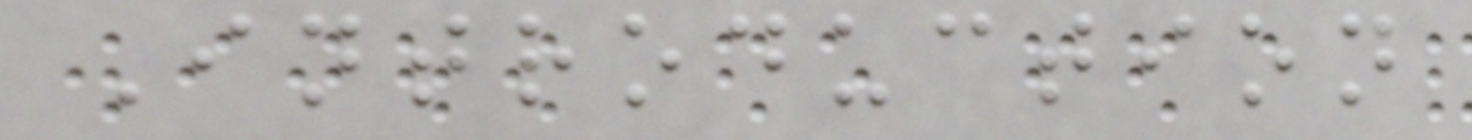Introduction
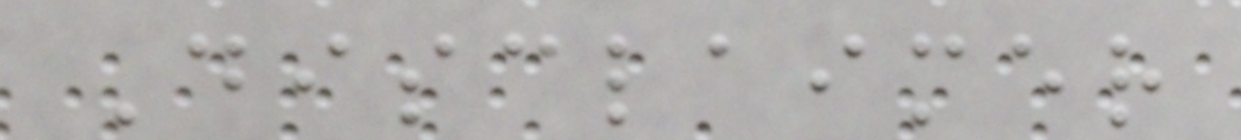Disclaimer
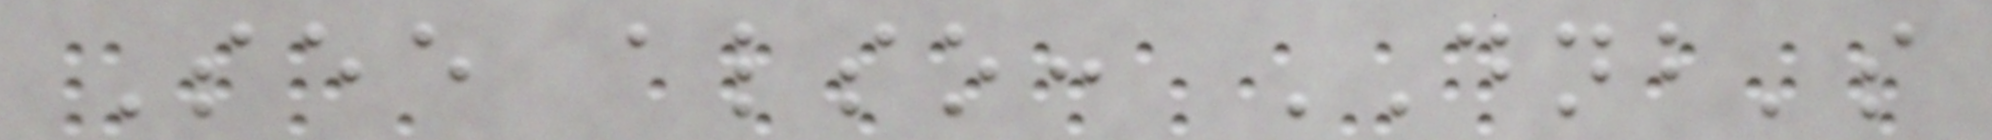See also: DNB's
